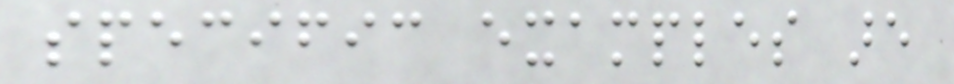specific examples are
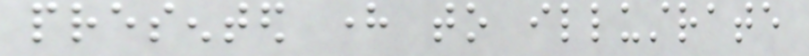presented here to illustrate
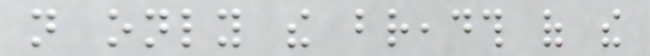not only the breadth of the
